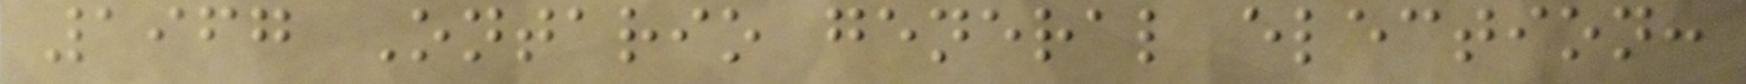1967 Ontario general election:
